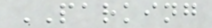PARKING
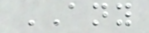ANY
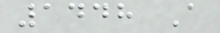1448 A
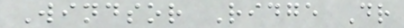Windsor Ridge Dr
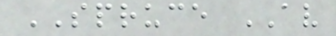SPRUCE AV
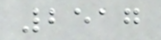2517
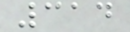314
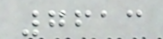7613
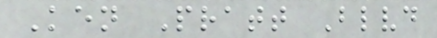Ken Pratt Blvd
